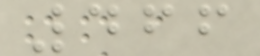466
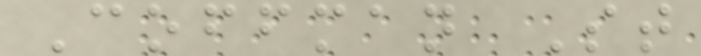Coffman St
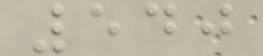540
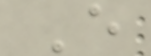E
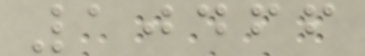10466
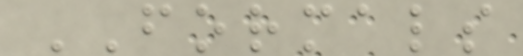FORMALS
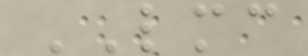LMC
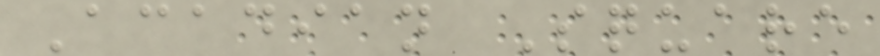Acadian Square
